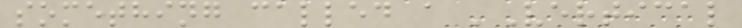something called a 'Vertical
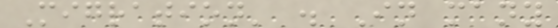Migration' . In many
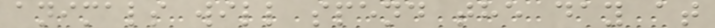animals will spend the day at
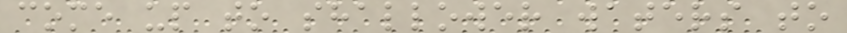come up to shallower waters to
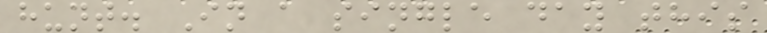hunt. In a single day this
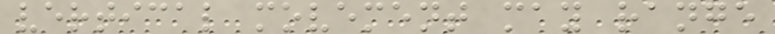vertical movement may range
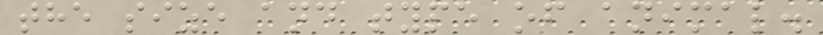the size and type of animal.
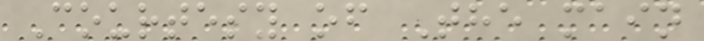Courtesy of The main
